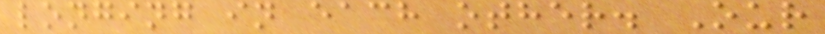longing in each other. Our
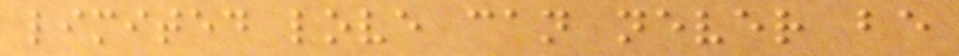limited love can never be
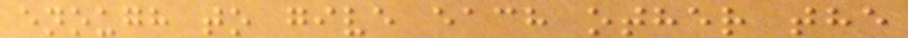enough to give each other the
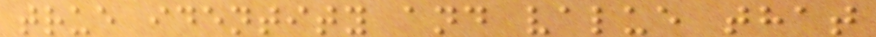true identity and value that
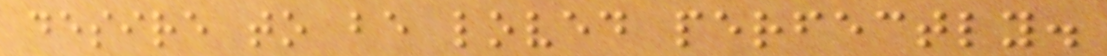desire to be loved perfectly.
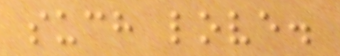such love.
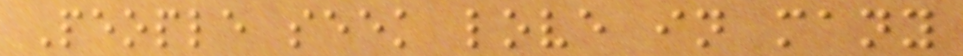People seek love in many
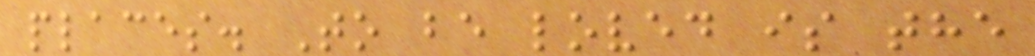places. To be loved is the
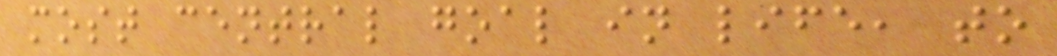most central goal in life, to
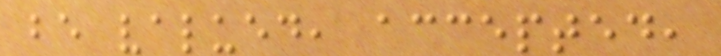be valued, accepted,
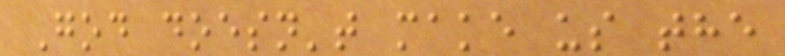God doesn't make us the
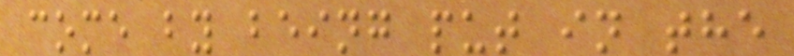come by being put in the
